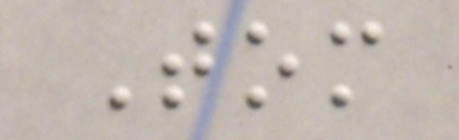Tom
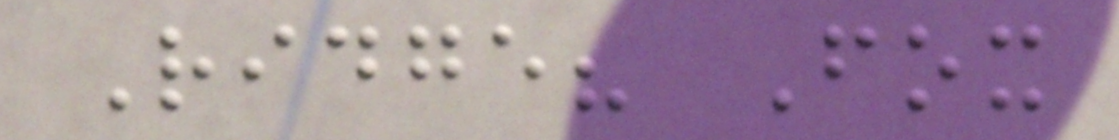Ridge? Fox
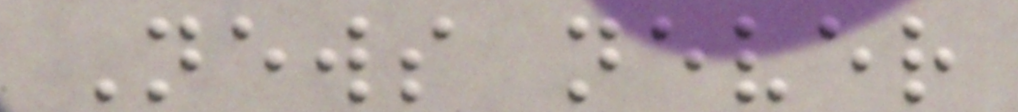News never
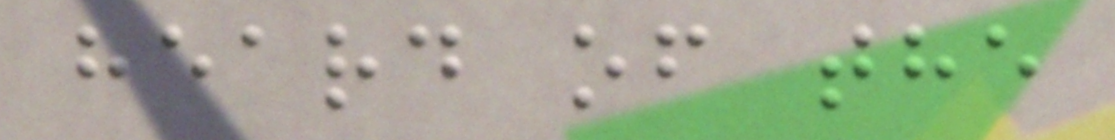heard of the
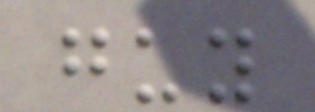guy
